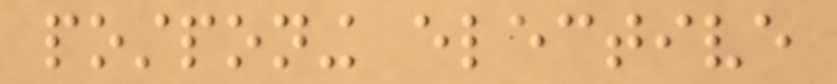postponing elective
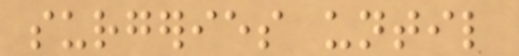surgeries until
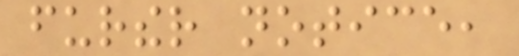further notice,
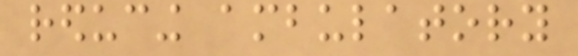reducing ambulatory
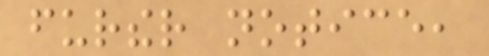further notice,
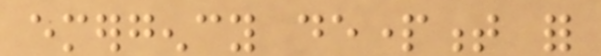emergency department for
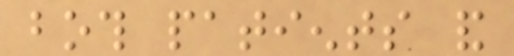both patients and
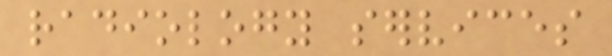radiology services
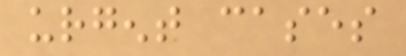urgent cases
